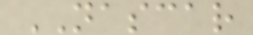NASCAR
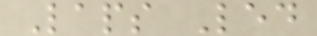Laps Led
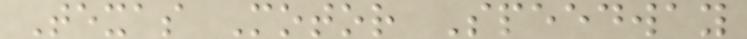Texas Motor Speedway
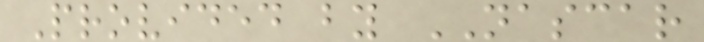Provided by NASCAR
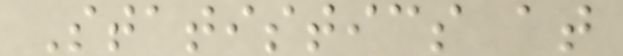Statistics at
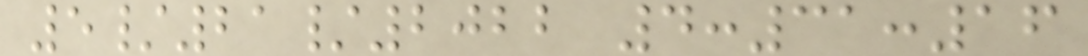5/21/2022 4:31:16
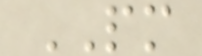PM
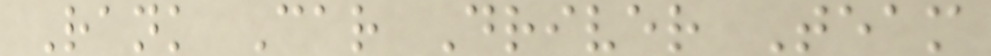Rank Car Driver Team
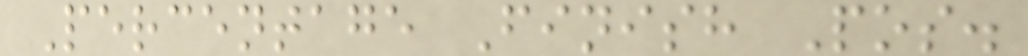Percentage Finish Pos.
